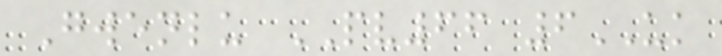Gwenlu PV66 6UK
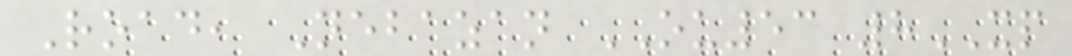Road, Nebazan OU53 8XP
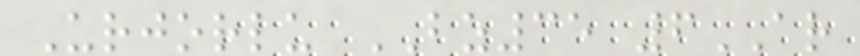Urjorlu BZ35 6AR
